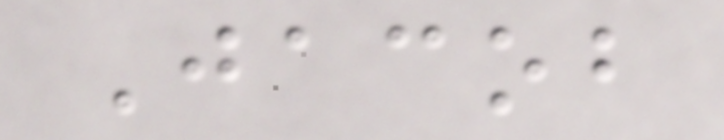Jacob
